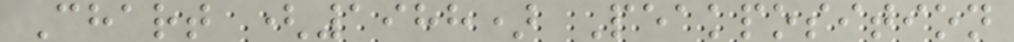Chart (1988) Peakposition
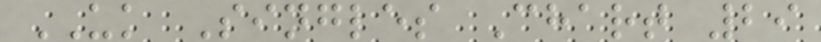UK Singles Chart 29
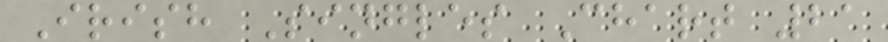Irish Singles Chart 21
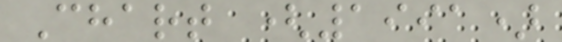Chart (1991)
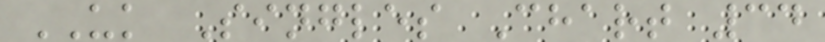UK Singles Chart 34
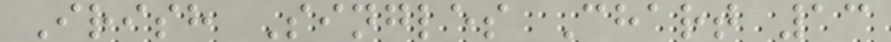Irish Singles Chart 13
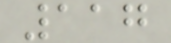117
